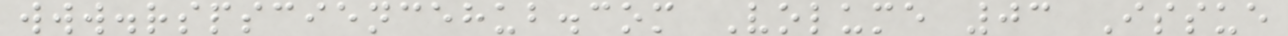www.rspsciencehub.com Volume 03 Issue
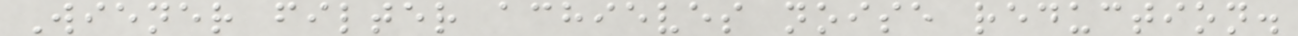Wiener filter achieves noise reduction.
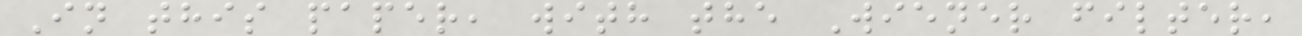In this paper, with the Wiener filter,
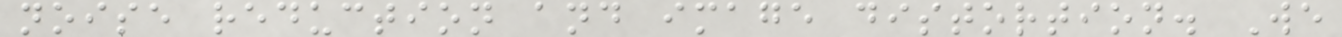noise reduction and image distortion. We
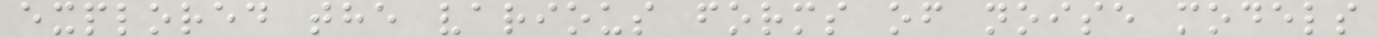explored the various forms of noise models
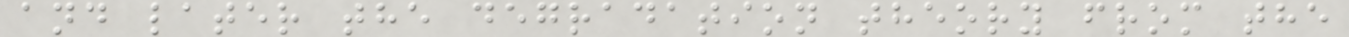and later the degradation theory from the
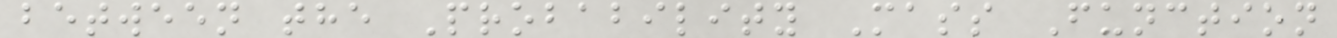between the Probability Mass Function
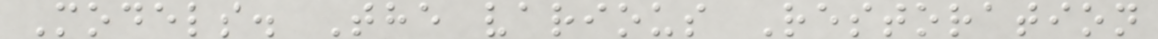Models. The various Restoration
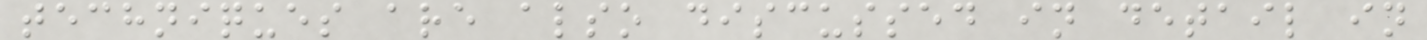techniques are also discussed in detail in
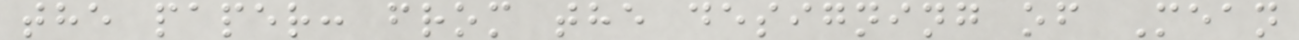the paper: from the designing of Mean
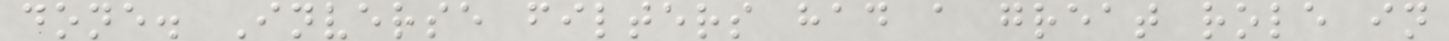done. Inverse filters had a great role in
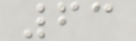63
